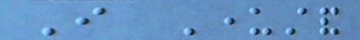I Understand
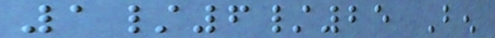1/6/25 Ben
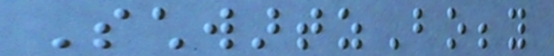SchwartzBobby
